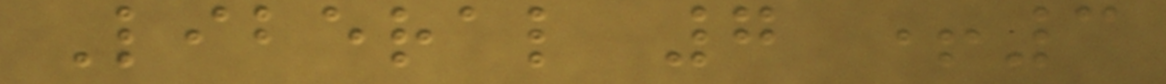Liberal 7 +3
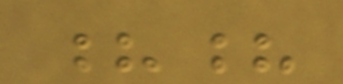??
